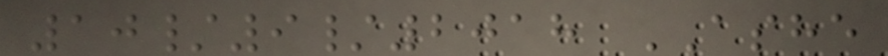10/9/2018 ASHE
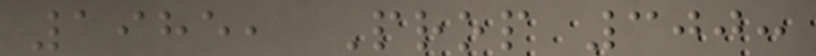1985, Prop 300:
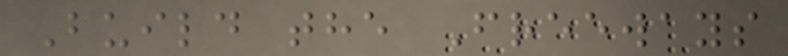Build the Freeways
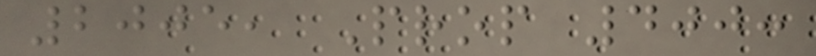2005, Prop 400:
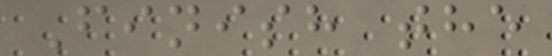Finish the
